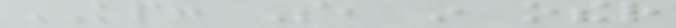KP: So, in other
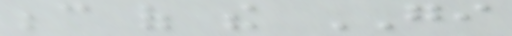because of the GI
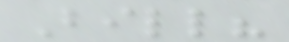Bill?
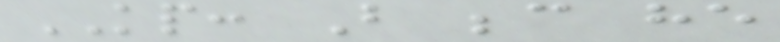KP: But because he
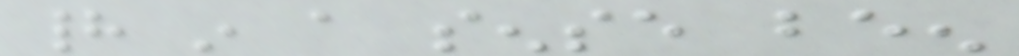had in a sense been
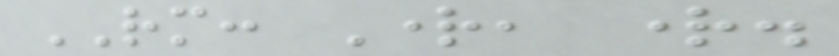RM: Right, right.
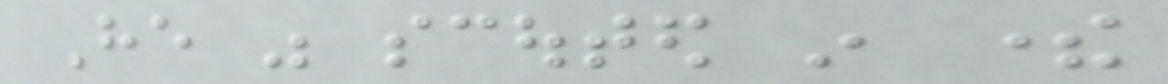He was scouted in there
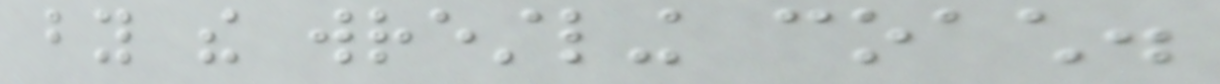by the wrestling coach.
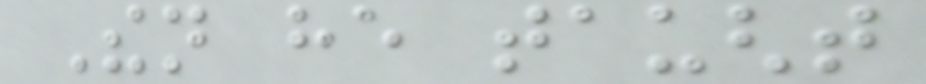Then he taught
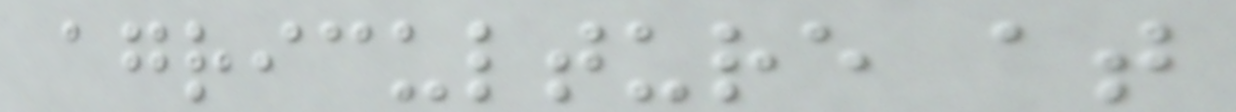agriculture at
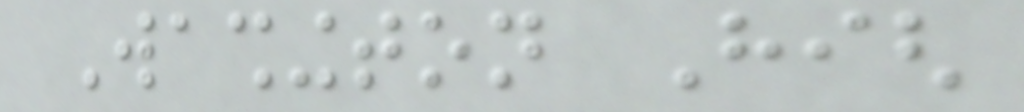Washington High
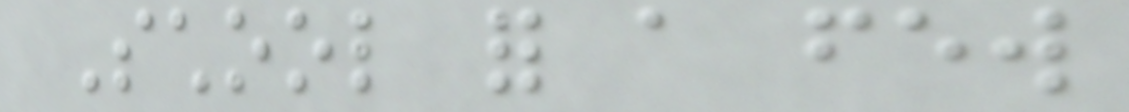School for a few
